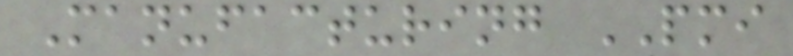Manufacturing PMI
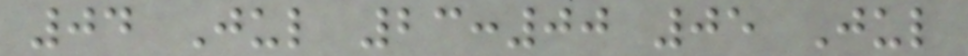04 Jul 23:00 05 Jul
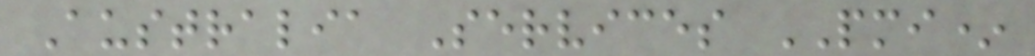Australia Services PMI*
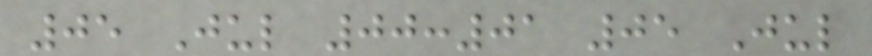05 Jul 00:01 05 Jul
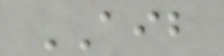AIB
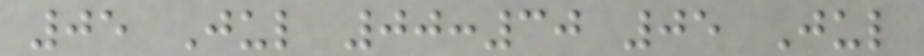05 Jul 00:30 05 Jul
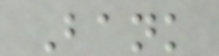Bank
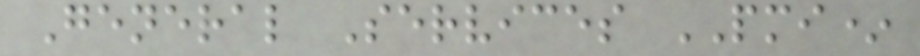General Services PMI*
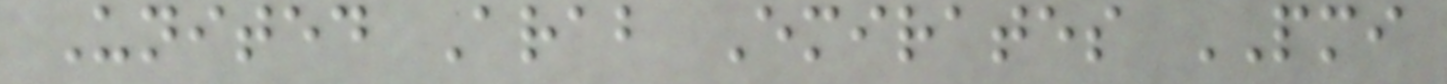United Arab Emirates PMI
